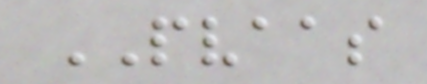PVAAS
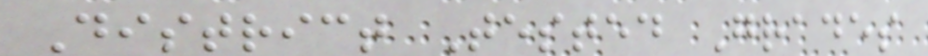District Tested Grades
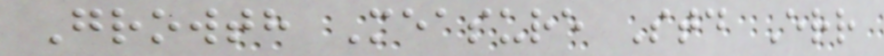Growth Measure Std Err
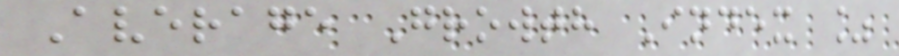Average Growth Index %
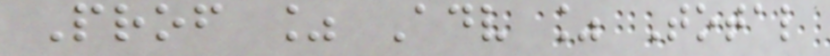Prof % Adv % Total
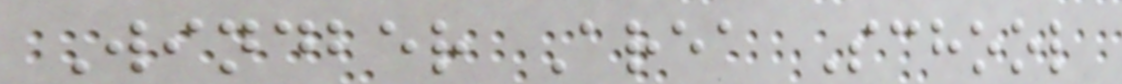Windber Area School
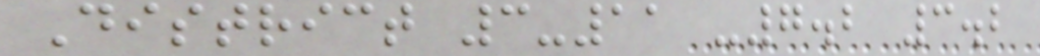District 3-11 -7.2 3.2
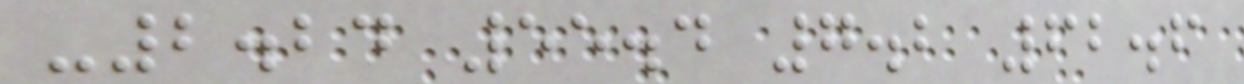-2.24 55.4 7.2 62.6
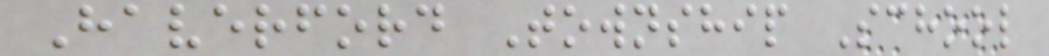Haverford Township School
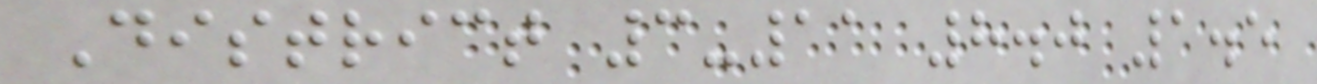District 3-11 8.0 1.5
